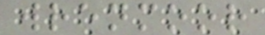wrenmoor
